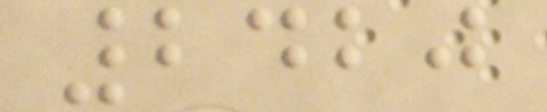2420
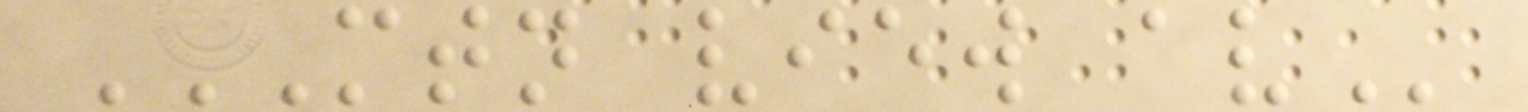MTN VIEW AV
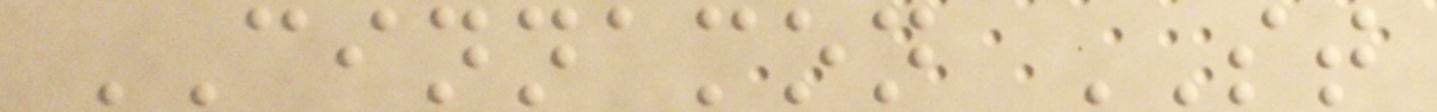CINNAMON ST
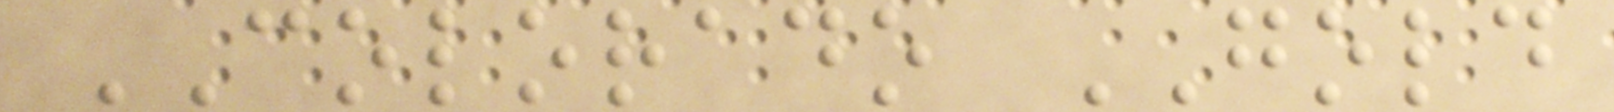COLORADO GOLD
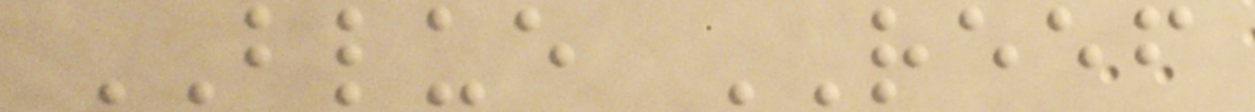BLUE REEF
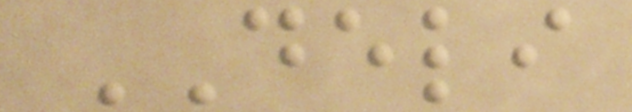DELI
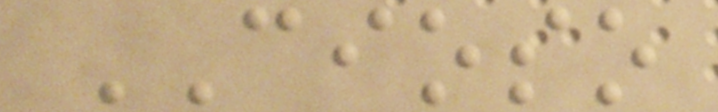CIOSO
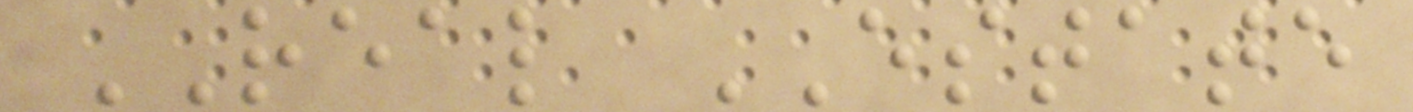REAL ESTATE
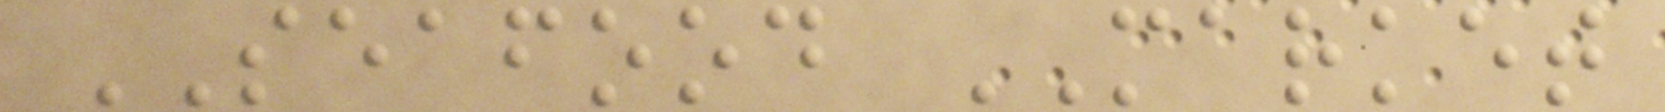SEAFOOD MARKET
